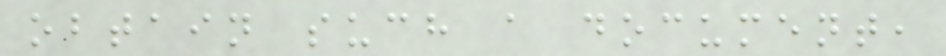obtain such a document,
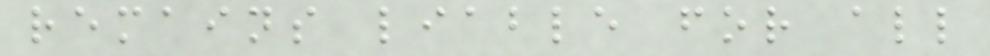remains liable for all
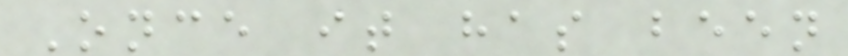Once it has been
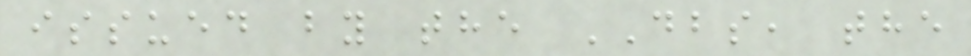issued by the DBS, the
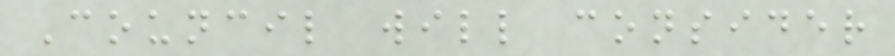Council will consider
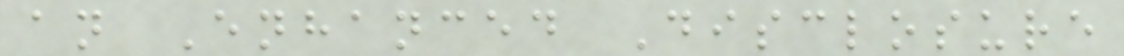an Enhanced Disclosure
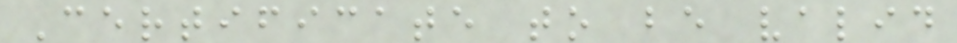Certificate to be valid
